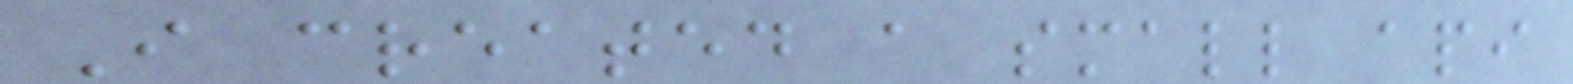I created a small api
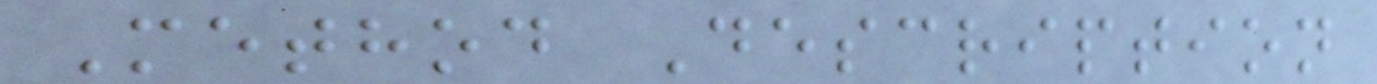Method Description
